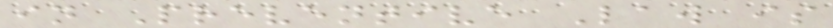in Preventive Law is
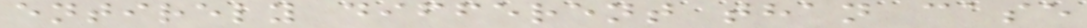entirely different than case
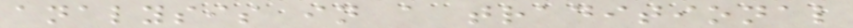analysis in a traditional
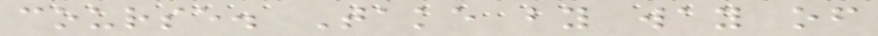course. Take by way of
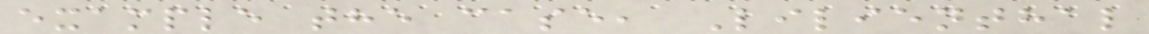example the case, Lilienthal
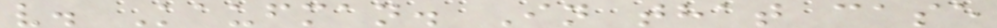v. Kaufman. In that case
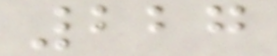227
